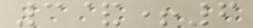3&+6
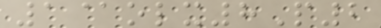1@olx8P2
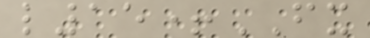l15+FX
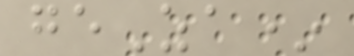geZa*
